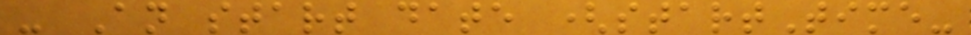- An start date (startTime-
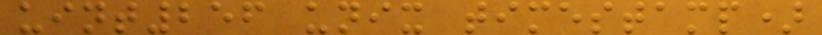uint256 unix timestamp)
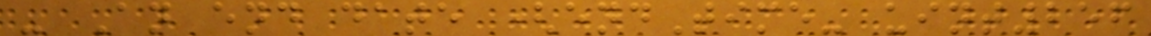- An end date (endTime- uint256
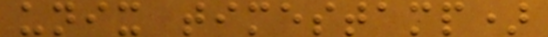unix timestamp)
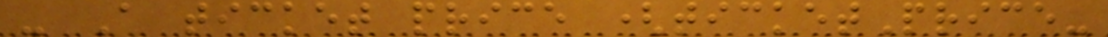- A ticket price (ticketPrice-
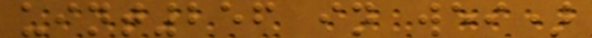uint256 in wei)
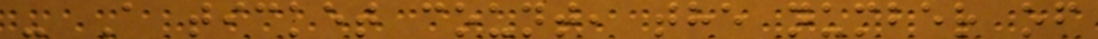- A ticket count, the number of
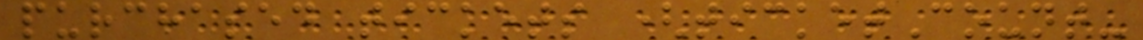purchased tickets (ticketCount-
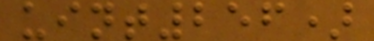uint256)
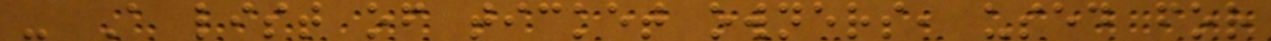- A list of ticket owners, used for
